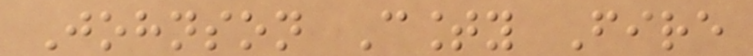Johnson County Fire
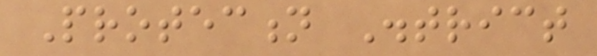Protection District
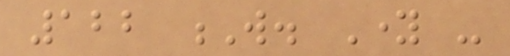122 W. Young -
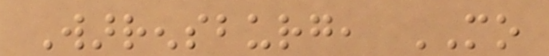Warrensburg, MO
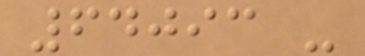64093 -
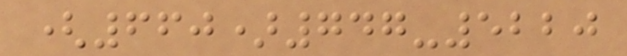(660)747-5220
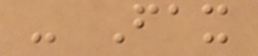- Fax
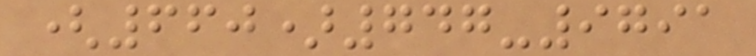(660)747-9791
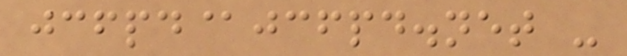jcfpd@jcfpd.net -
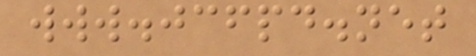www.jcfpd.net
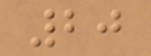20
